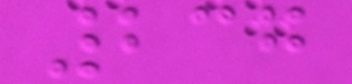237
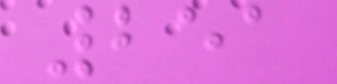251
